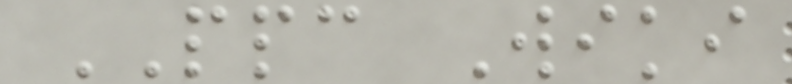PPC Wiki
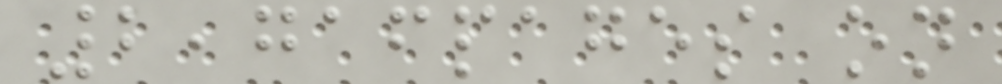2,716pages on
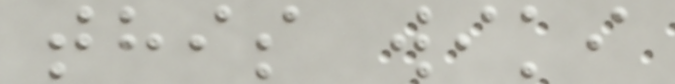this wiki
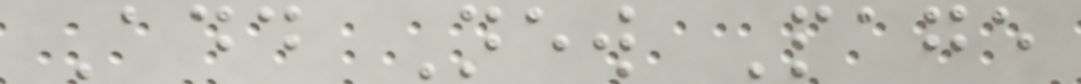Add New Page
